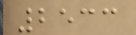2533
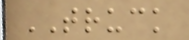TRUCK
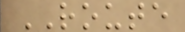ROUTE
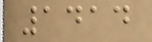1414
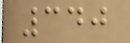340
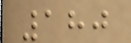180
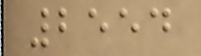2554
